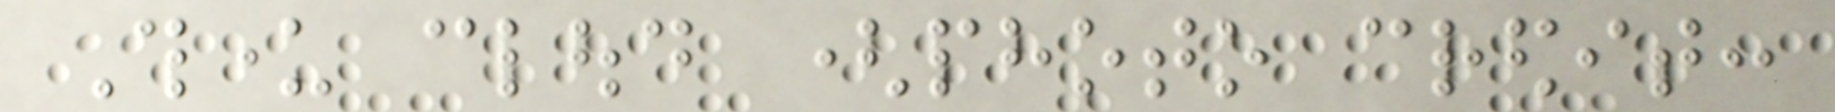Thunder cloud (photo credit:
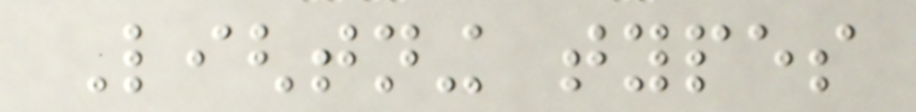Lightning types
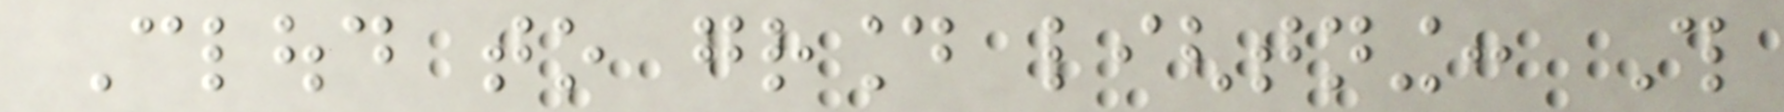Cloud to ground lightning: This
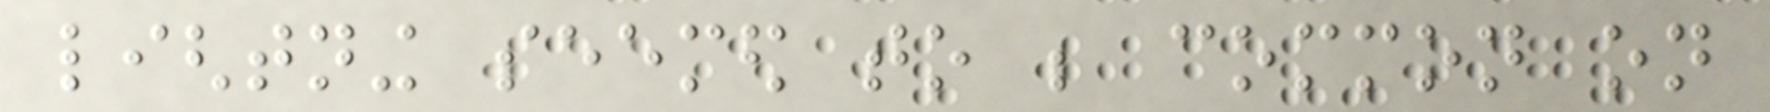lightning seemed to be common on
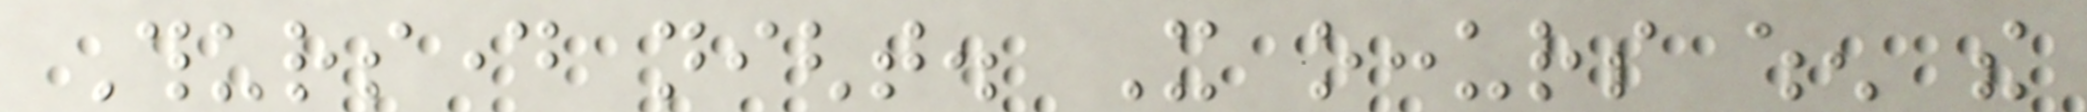Thursday night. It occurs when the
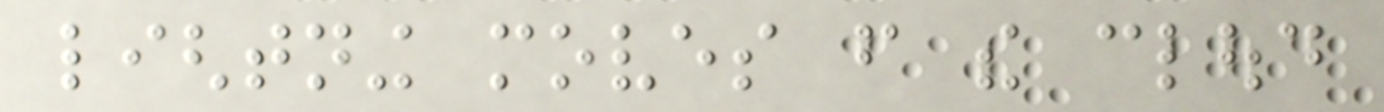lightning moves from the cloud
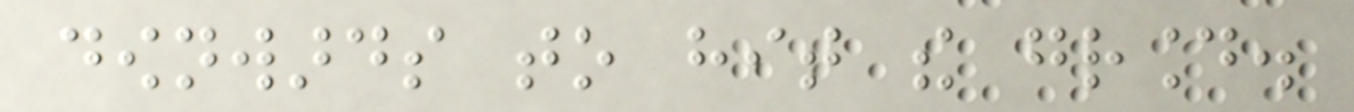downwards to hit the ground.
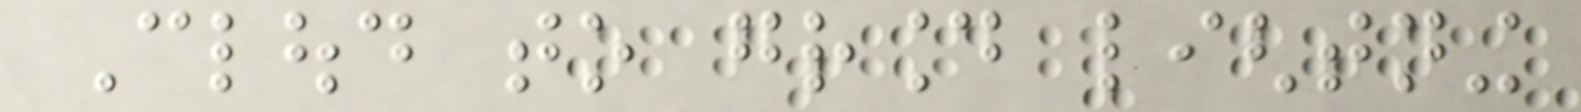Cloud to ground lightning
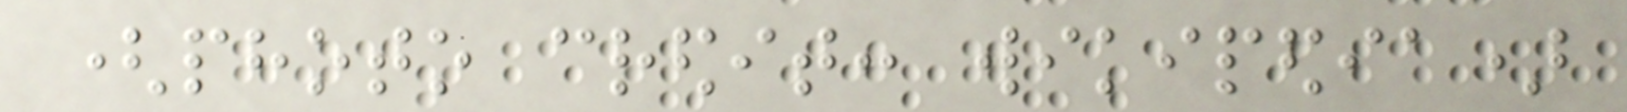(photo credit: wikipedia)
